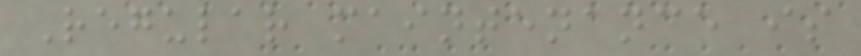Regular maintenance is
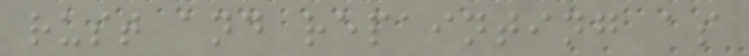rust and repainting as
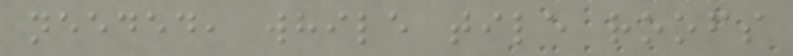needed, while tile roofs
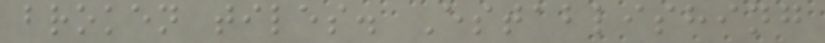broken tiles. Establishing
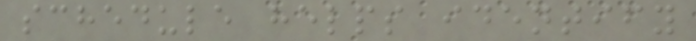schedule helps identify
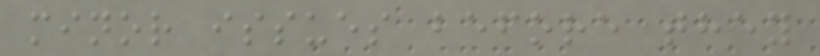minor issues before they
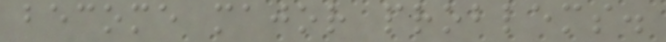become major problems.
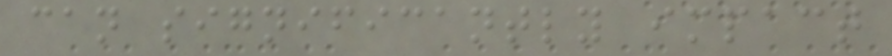can significantly impact
